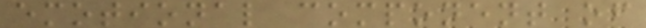emotional component of
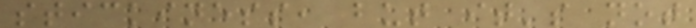stickiness, but it's not
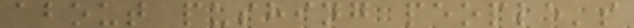about pushing people's
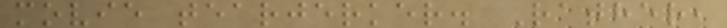movie tearjerker. Rather,
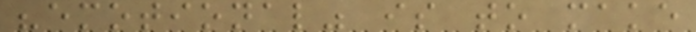"emotional" is to make
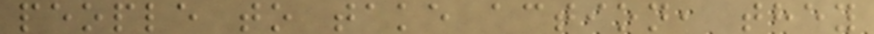people to take action, they
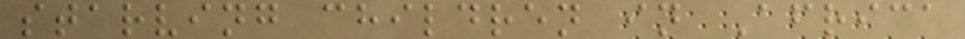starving children in Africa
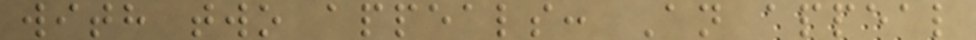with two appeals: An appeal
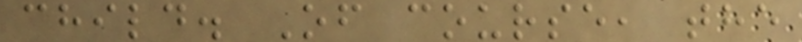child. Of course, the
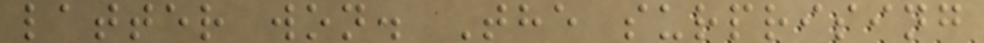latter won. The surprising
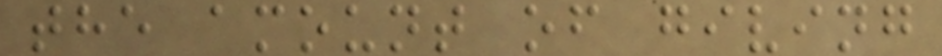the amount of giving
